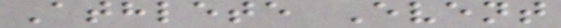Athlete Event
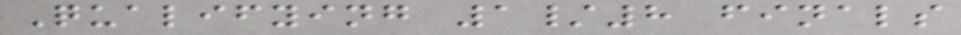Qualifying 1/8 finals
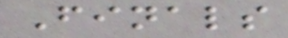Finals
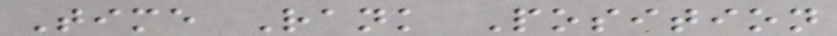Time Rank Position
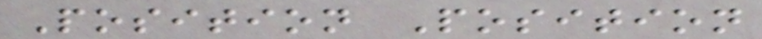Position Position
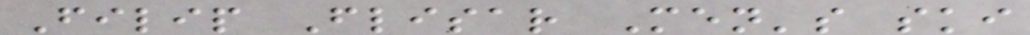Filip Flisar Men's ski
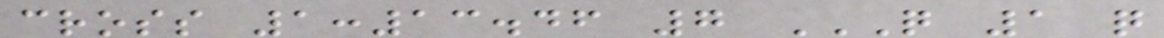cross 1:13.46 7 Q 1 Q
